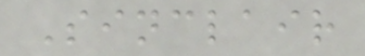Sinclair
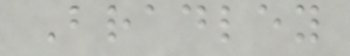Bradley
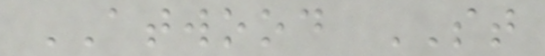ATWOOD ST
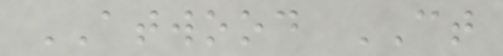ATWOOD CT
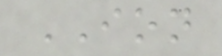ION
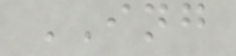ING
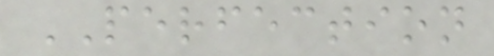PERFECTION
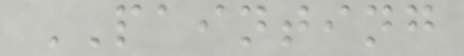PAINTING
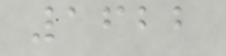1622
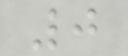0
